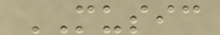MUSIC
